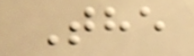The
